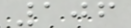106
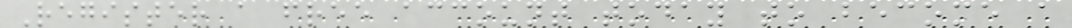Register a free account today to become a
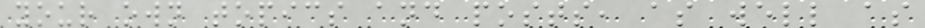your own topics and posts, as well as
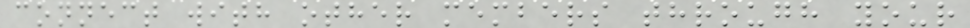connect with other members through your
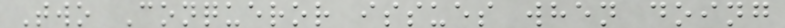Two Conqueror issues when doing
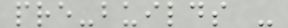pre-builds -
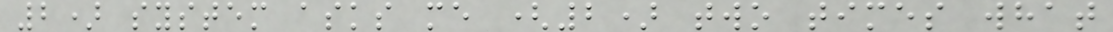2) system asks me (2) two times what
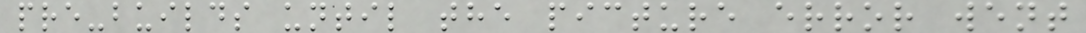pre-builds until the picture error went
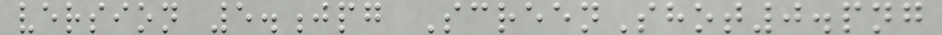version 5.jpg ScreenShot0.png
